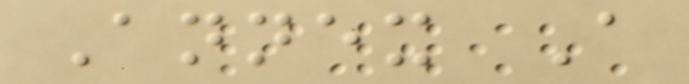Annex A
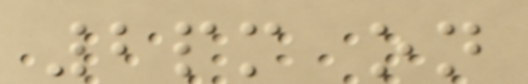2pm on
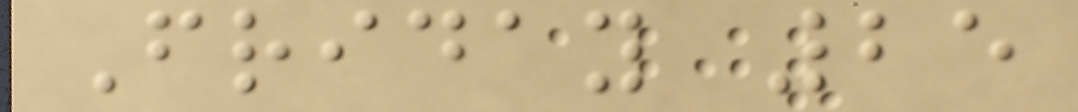Friday 25
